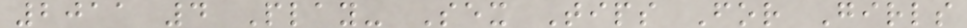2011 4 Play- Sex Tips For Girls
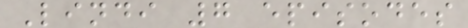Lindi 7 episodes
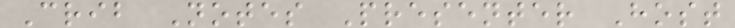Crib Notes Presenter Host
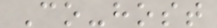Co-host
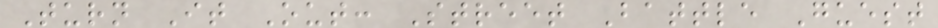Turn It Out: Street Battle Guest
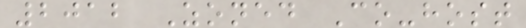2012 Zoned Co-host
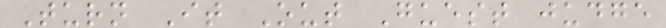Turn It Out Guest judge
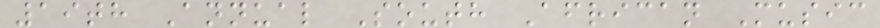19th Annual South African Music
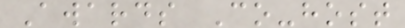Awards Co-host
